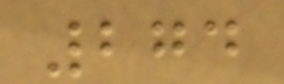274
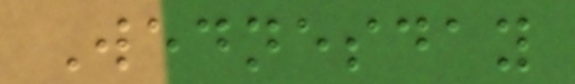Wednesday
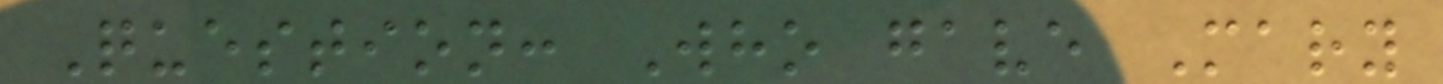Question: Who gave Mary
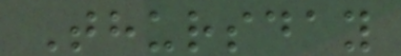Thursday
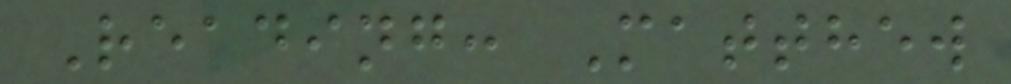Reading: Matthew
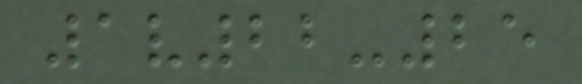1v22-25
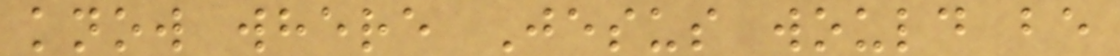know where Jesus would be
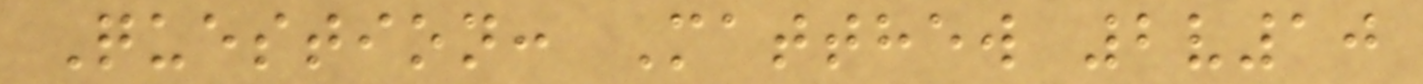Question: Matthew 2v10
